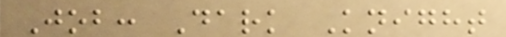Job: Dark Knight
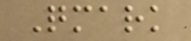Qmark
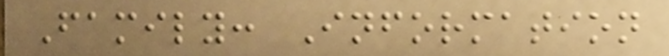Family: Information
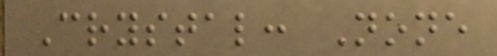Crystal: None
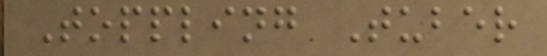Toppling Tuber
